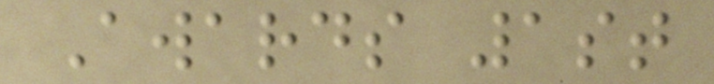Awards 1st
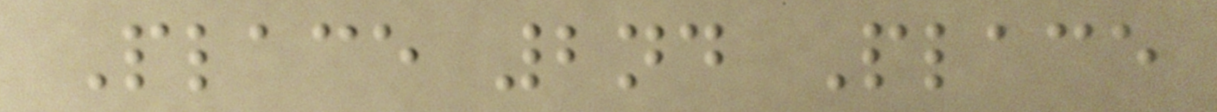Place 2nd Place
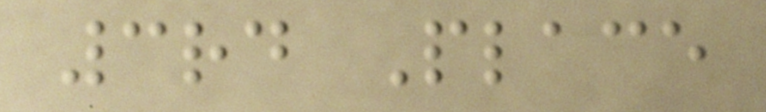3rd Place
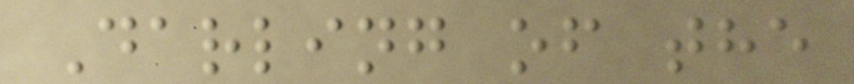Darling of the
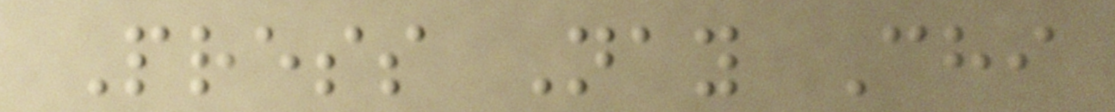Press Nay Chi
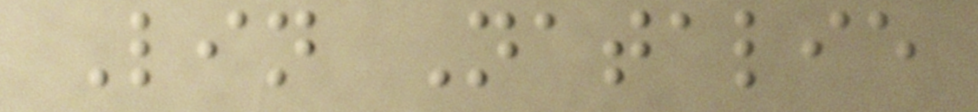Lin Natalie
